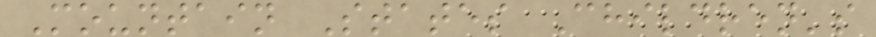Mountain States Children's
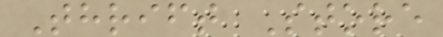Thrift Store
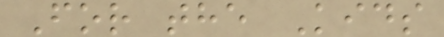For the Kids
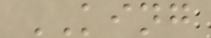KING
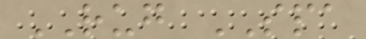RUG SPA
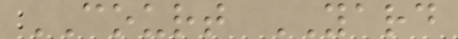COURT YARD
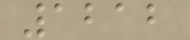1212
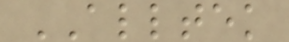ALLTEK
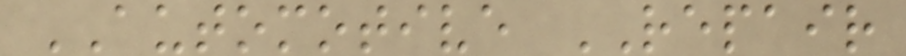AUTOMOTIVE REPAIR
